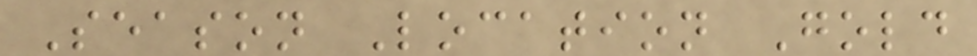Season Location Gold
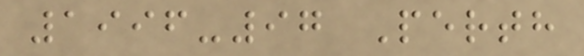1996-97 Perth
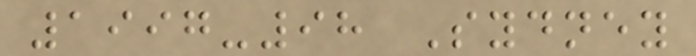1997-98 Sydney
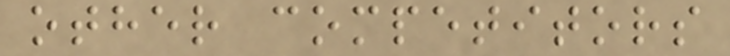other competitors
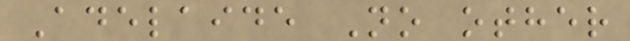Adelaide No other
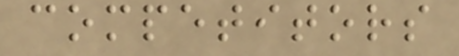competitors
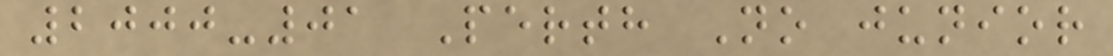2000-01 Perth No junior
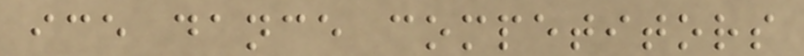ice dance competitors
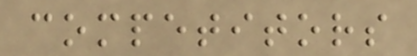competitors
